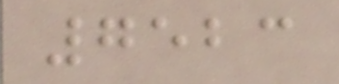7523
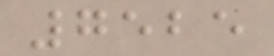7525
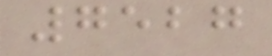7527
